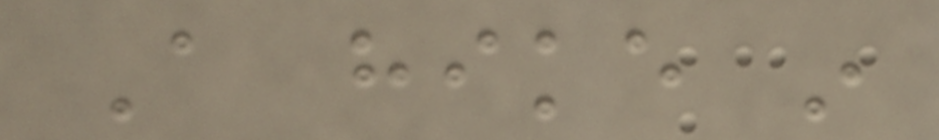A hike in
